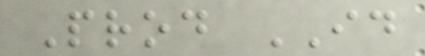Prod ID
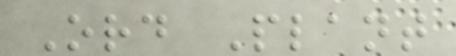Ord Plant
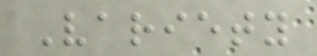Variety
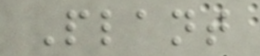Plant
